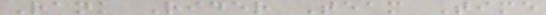Rank Rider Team Time
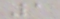1
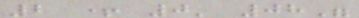2 + 0' 08"
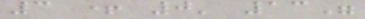3 + 0' 13"
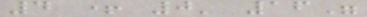4 + 0' 16"
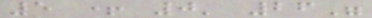5 + 0' 26"
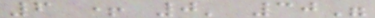6 + 0' 30"
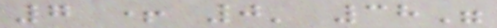7 + 0' 38"
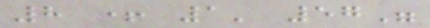8 + 1' 57"
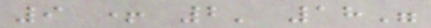9 + 2' 18"
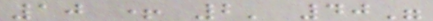10 + 2' 40"
